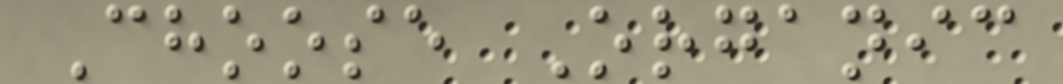Choose Organic
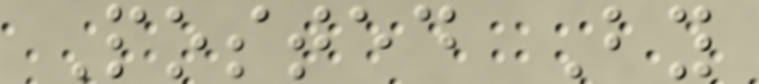Posted By
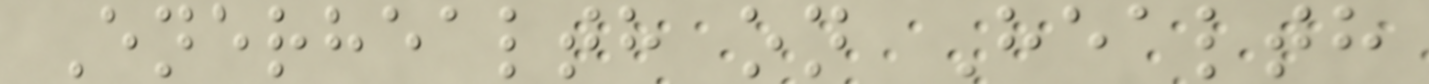Enerhealth on Health
